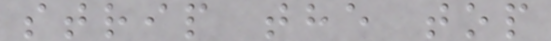strip the top
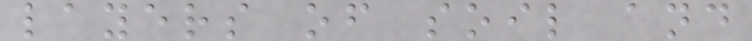layers of soil and
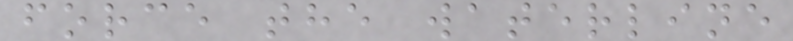force the waterline
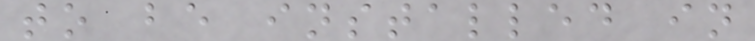to be installed in
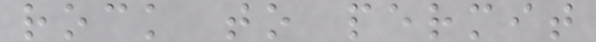rock to permit
